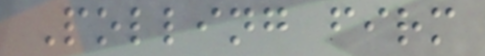Polling firm
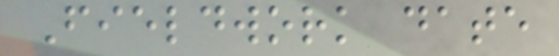Fieldwork date
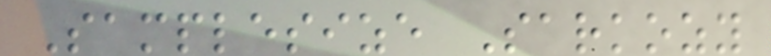Samplesize Sarkozy
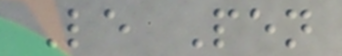Le Pen
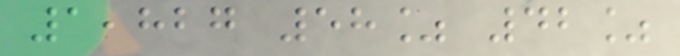1,827 58% 42%
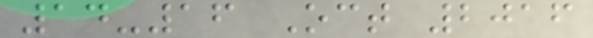14-16 Oct 2016
